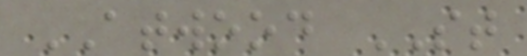ATWOOD ST
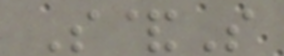S&S
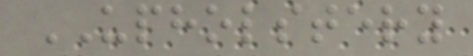UPHOLSTERY
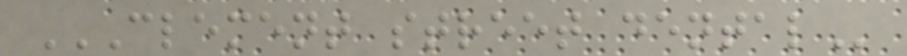CLEMENT STREET DENTAL
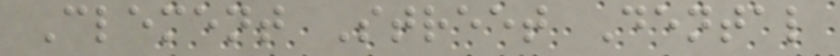Clement Street Dental
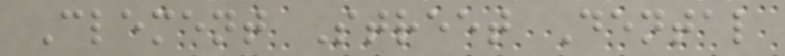Clement Street Dental
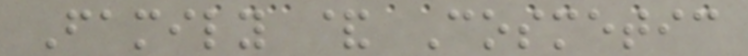Family & Cosmetic
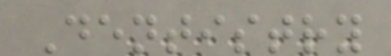Dentistry
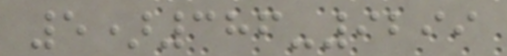5)386-9299
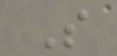S
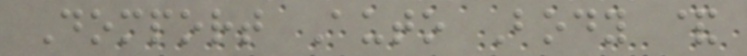Domport Auto Body &
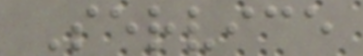Service
